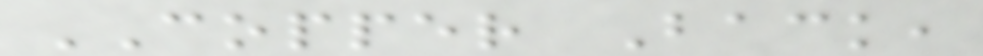COPPER Back,
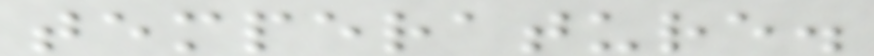temperature.
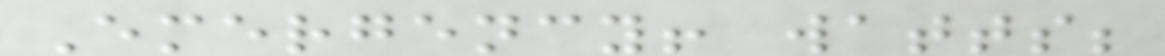Emergency! watts;
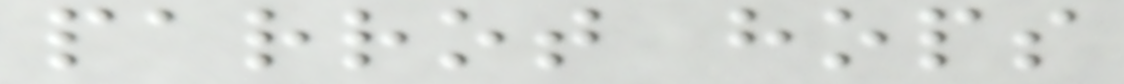parrot hops
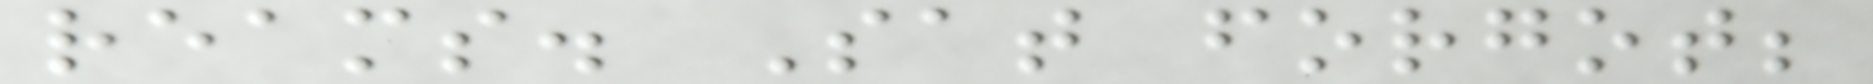reams. Sat forgot;
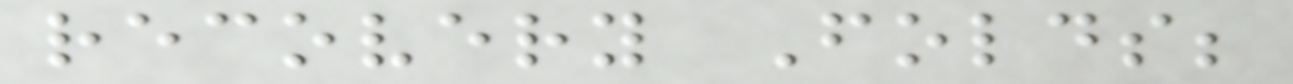recovery Folds;
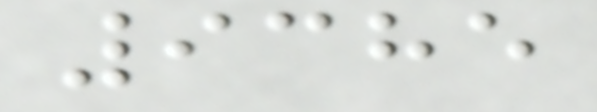9385
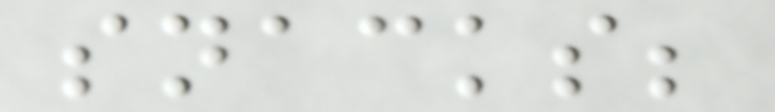snacks;
